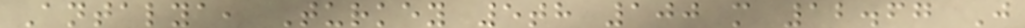Antalya, Turkey 5th 100 m 12.67 J
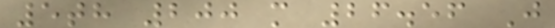5th 200 m 26.56 J
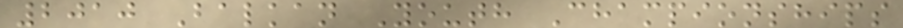2010 Balkan Youth Championships
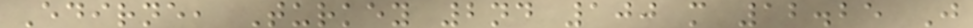Edirne, Turkey 2nd 100 m 12.25 J
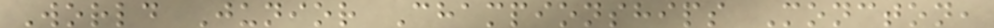World Junior Championships Moncton,
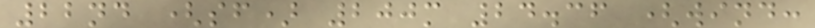22nd (sf) 200m 24.36 (wind:
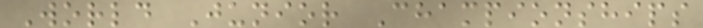World Junior Championships
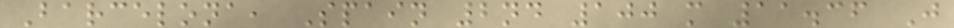Barcelona, Spain 2nd 100 m 11.36 J
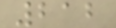212
